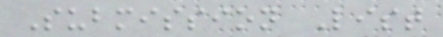Submission List
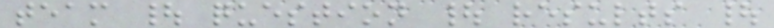team | question | results |
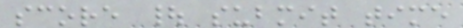score | submit time
